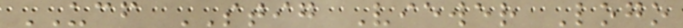UCF STIG Viewer Logo
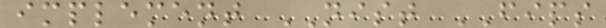implement NIST FIPS
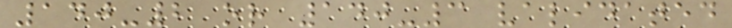140-2 or 140-3 validated
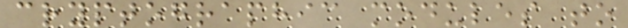cryptographic modules to
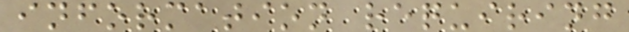information requiring
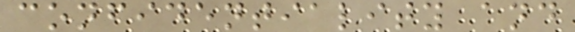confidentiality and
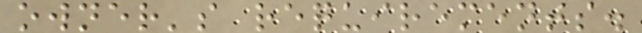owner's requirements.
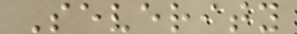Severity
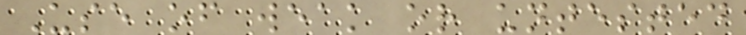Use of weak or untested
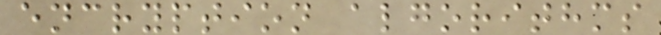encryption algorithms
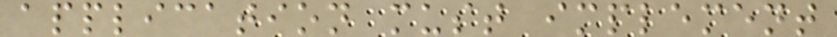application must implement
